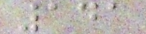141
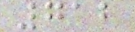712
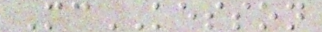McKESSON
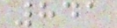841
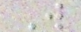W
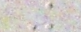K
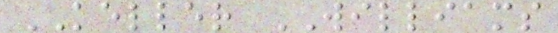KELLER WILLIAMS
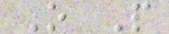O P
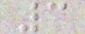3
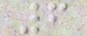6
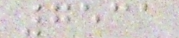7531
